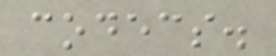codecs.
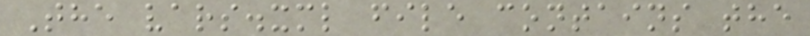The vars.xml file contains the
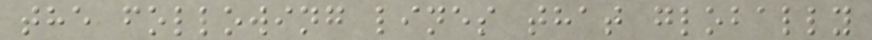the following lines that globally
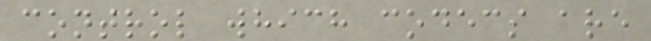control which codecs are
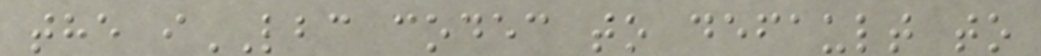the iLBC codec to default to
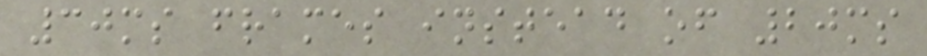30ms frames instead of 20ms
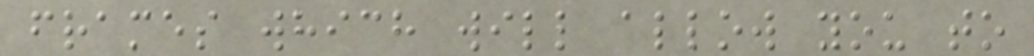frames which will allow you to
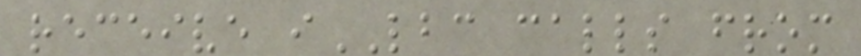receive iLBC calls from
